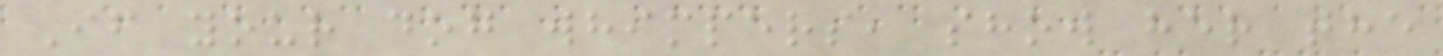If your dog whimpers, show her the
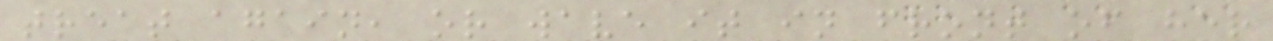treat again, or wave it in front of her
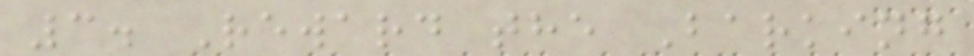3. Reward the Barking
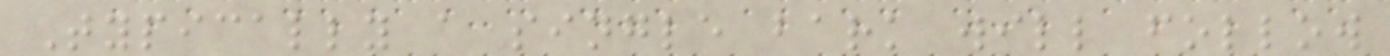Typically a single bark will follow
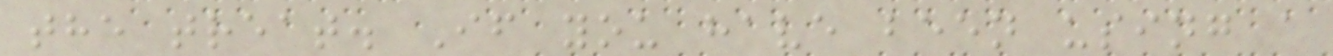the treat. If you have been using a
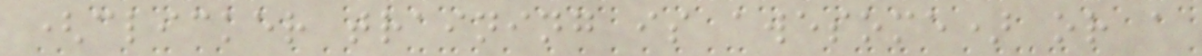(clicker training is awesome) or a
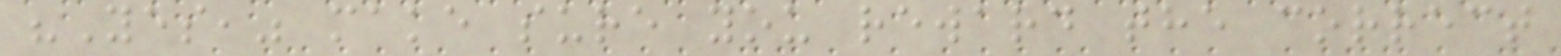"Yes," make sure you reward the correct
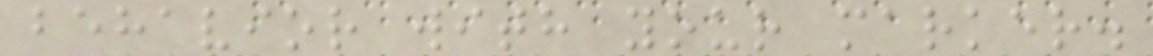behavior with your marker.
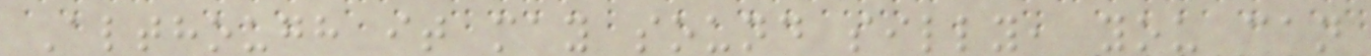Although it may sound silly, you can
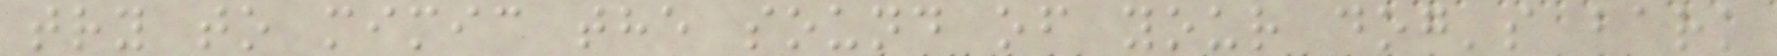try to mimic the sound of your dog's bark
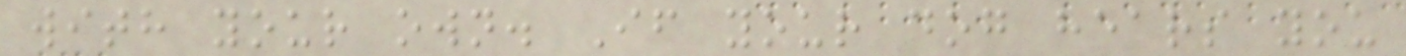with your own. If your dog hears you
